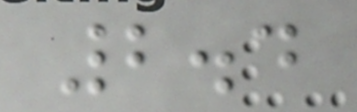2.4
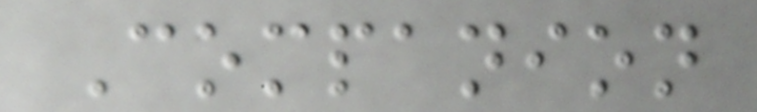Companion
